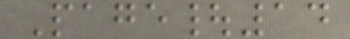Page|14
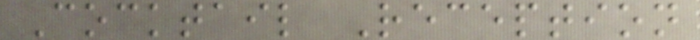Cocktail Reception
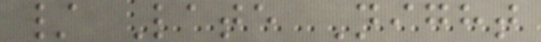/ Late Night
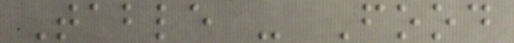Table - Food
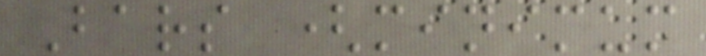Bars (minimum
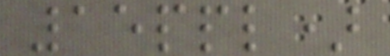15ppl)
